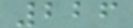226
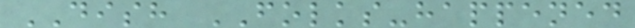DISH FOLKS-happened
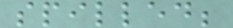spilled;
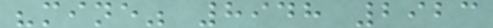"mine" 8948 2923
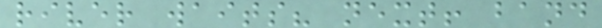river waits? next! band
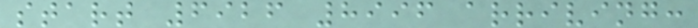start 6926 8996 arriving:
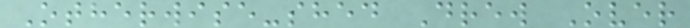Otherwise-shed Drew Over
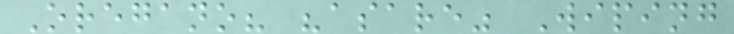Oregano? "asare" Wiping
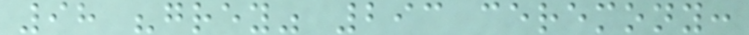98 "grey" 293 ceremony:
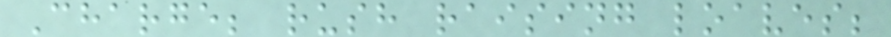Charge; rush raising loaves;
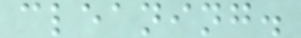cleaning.
